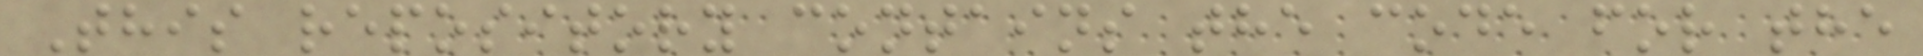This repository contains the code for the
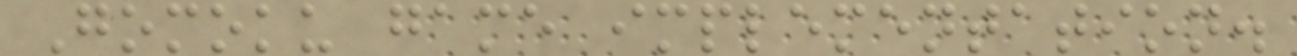Gomoku game implementation.
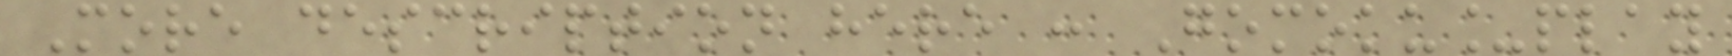More description here : Gomoku_play
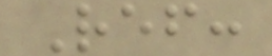Ref:
